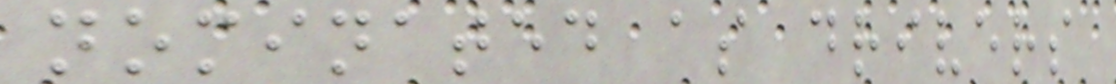nominated as drivers
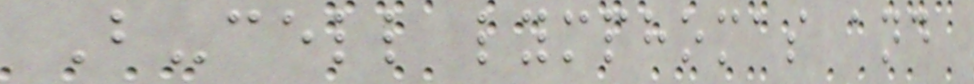B-cell lymphomas and
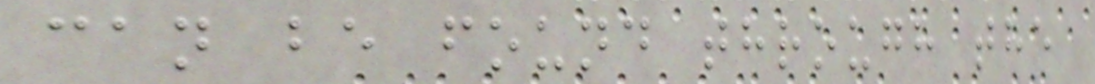can be found through the
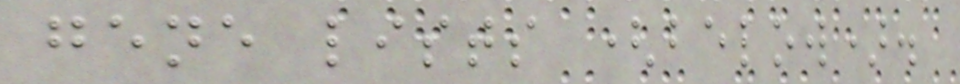gene lists (below).
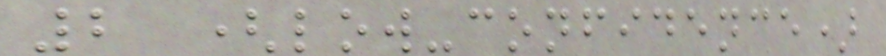2 (low-confidence)
